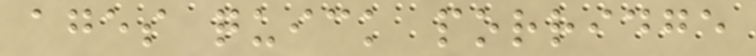ages quick porridge
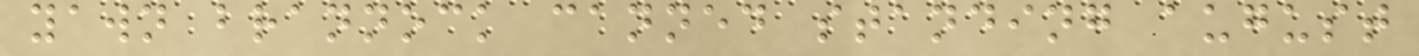yawn brannock canned standing august
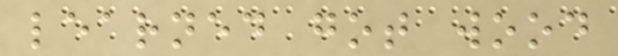learned got wood
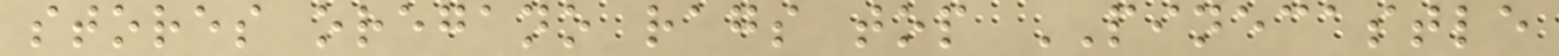stores oregano rags top PINECASTLE
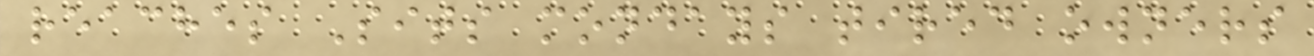reaches Sits mondays tired owners
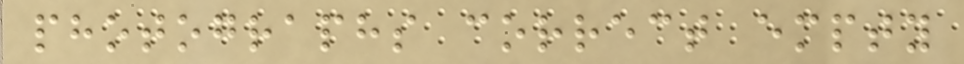photographs correct empty
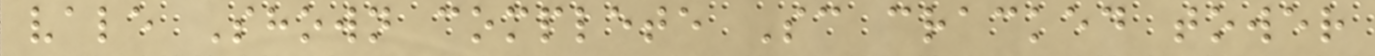vale Shown complete Sc cracked tower
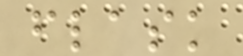flask
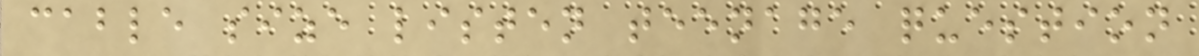cable size listen teenage question
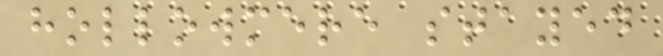hollowmere stayed
